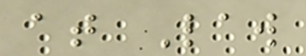at Law
